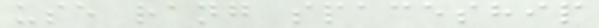use rang spaceship
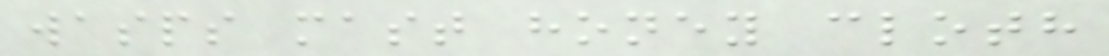wasps mast honey cloth
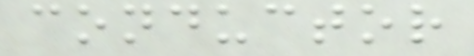conductor
